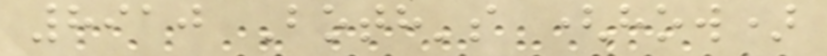8910 Both's (how)
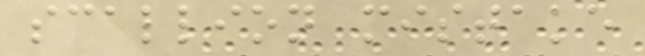scallion mistake
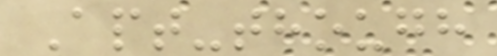Apt-though
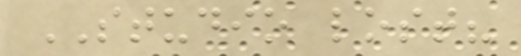STUDIO lost?
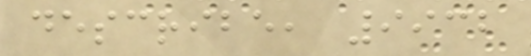describe, 9932
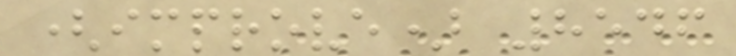(improve) 8546
